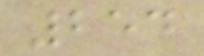254
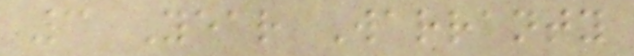3 Year Warranty
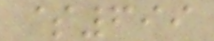$699
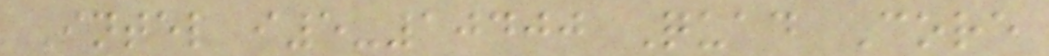Intel i5-10400 Quad Core
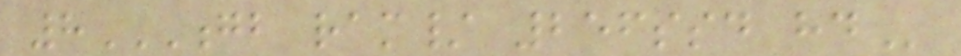8GB RAM/ 256SSD HD
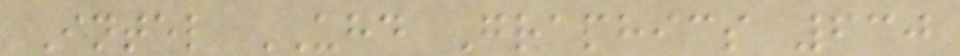Intel UHD Graphics 630
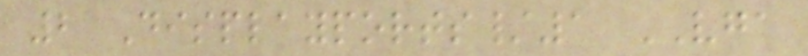2 Displayports/1 VGA
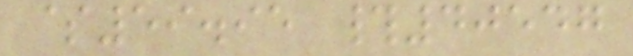$59.95 #40547
